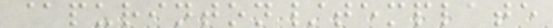@purinton/template
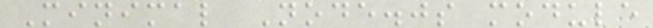Minimal Node.js module
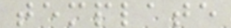template
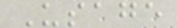Usage
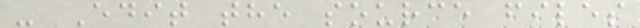- Edit the source files
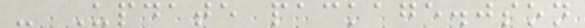- Update package.json
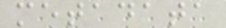metadata
